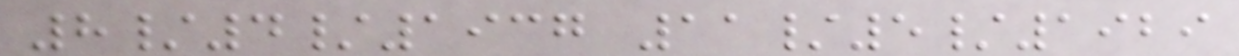8/4/1937 11/5/1929
